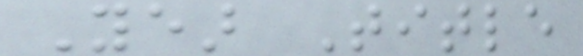Year Title
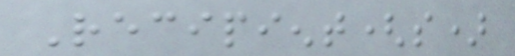Recipient(s)
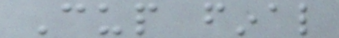Cup final
